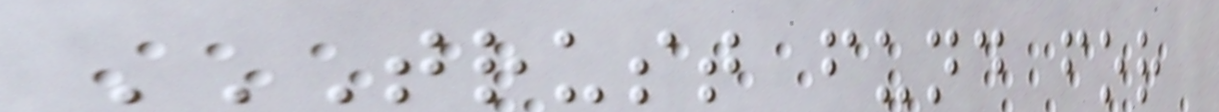TRUST FUND FOR
